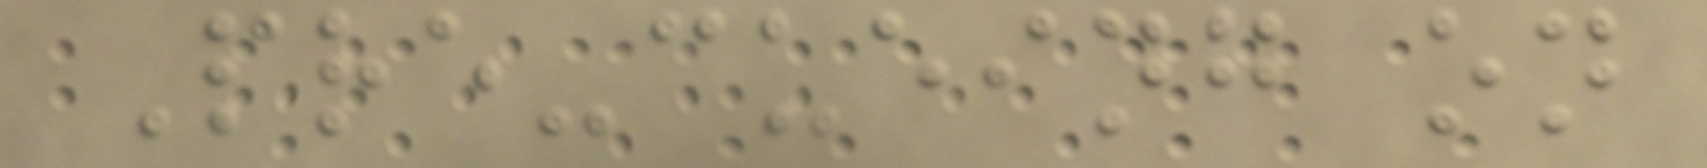Pre-cueing on
